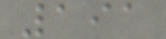191
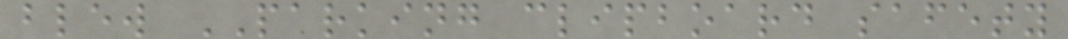blew PARKING clipboard safety
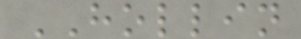HOLLIN
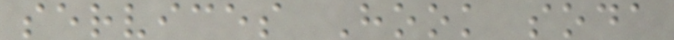services Hook soda
